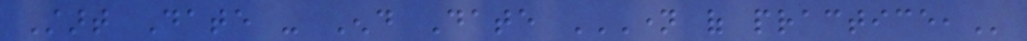Start Date - End Date NAME OF PRACTICE,
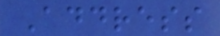Address
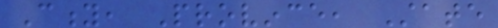City, Province, State
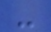-
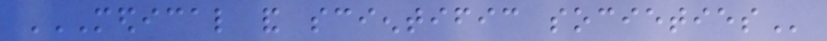MEDICAL AND SCIENTIFIC SOCIETIES
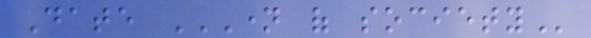Date NAME OF SOCIETY
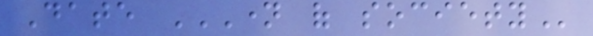Date NAME OF SOCIETY
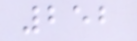252
